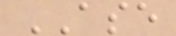ASE
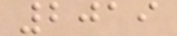2019
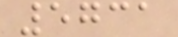5731
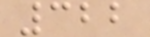322
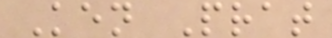Ken Prat
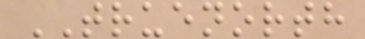TRUENORTH
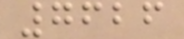7626
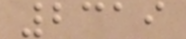2319
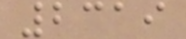2319
